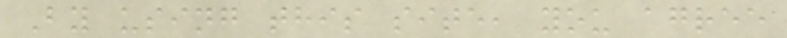By using this site, you agree
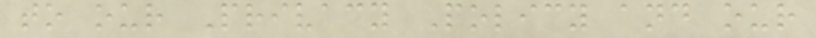to our Privacy Policy and our
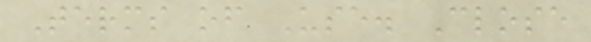Terms of Use. Close
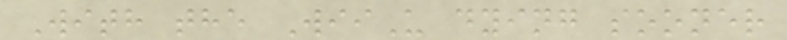With the WiiU dying sooner
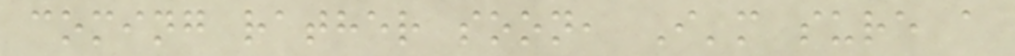coming rather soon, I'm sure a
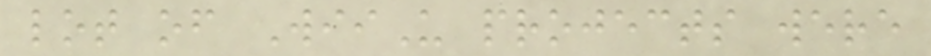lot of WiiU projects were
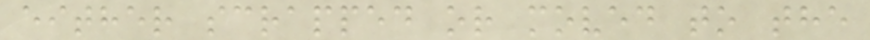either scrapped or moved to the
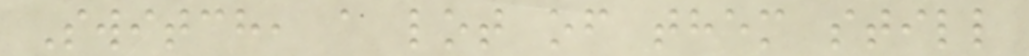Switch, a lot of them still
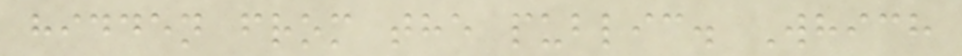hidden from the public. Which
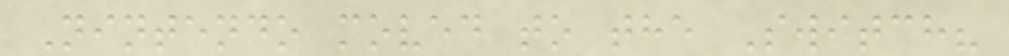Nintendo moved to the Switch?
